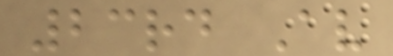23rd Av
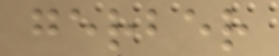gerber
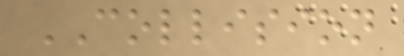COLLISION
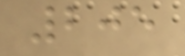205
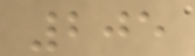205
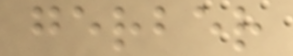gerber
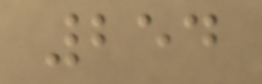254
